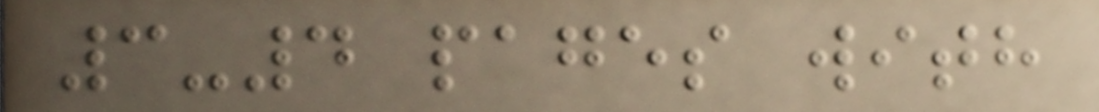3-4 pages with
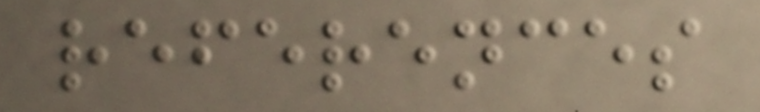references
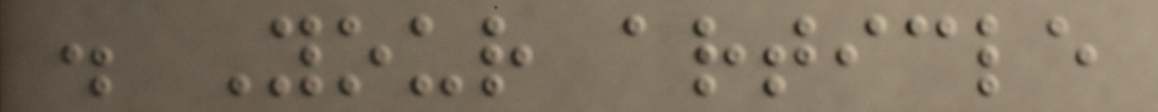. Your article
